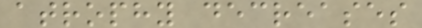atrophy decreases
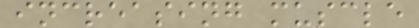increasing muscle
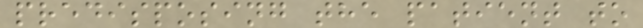predisposing the patient to
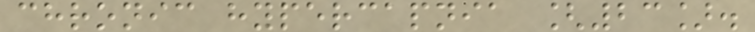chronic hypercapnia [23].
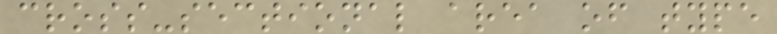cross-sectional area of type
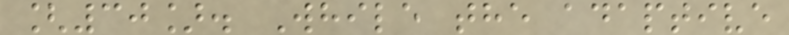[30]. While the adaptive
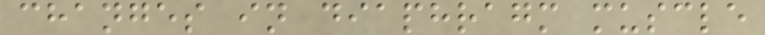changes in diaphragm muscle
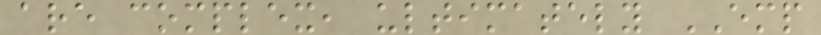are complex, ultimately EMP
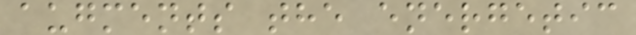augments the energetic
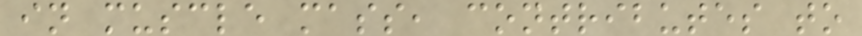in muscle mass, contributes to
